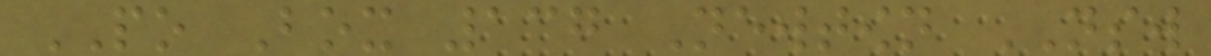PO Box 137 Newtown NSW
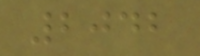2042
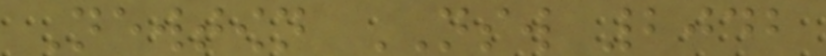Newtown NSW 2042
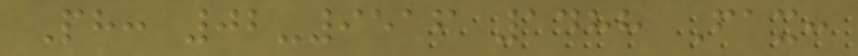Ph: 02-9516 1488 Fax:
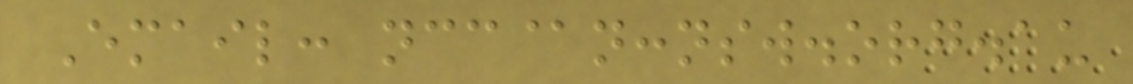Email: ncc@nccnsw.org.au
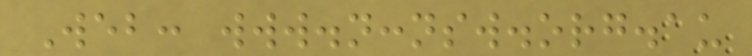Web: www.nccnsw.org.au
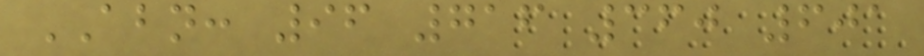ABN: 96 716 360 601
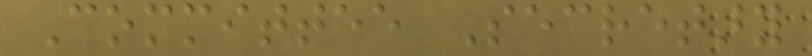Committee Secretary
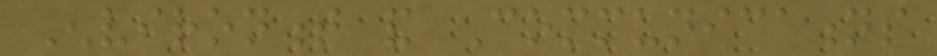Environment and Communications
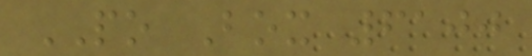PO Box 6100
